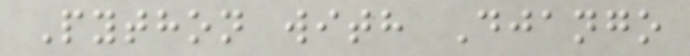Python with Django
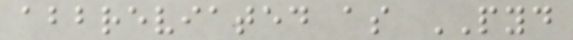abbreviated as PYD
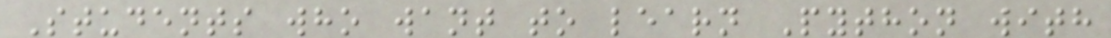Students who want to learn Python with
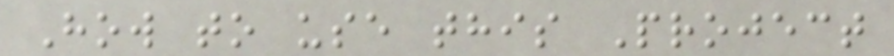How to use this Project
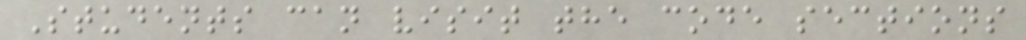Students can visit the code sections
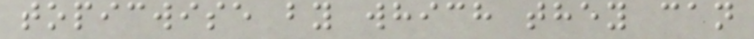topicwise by which they can
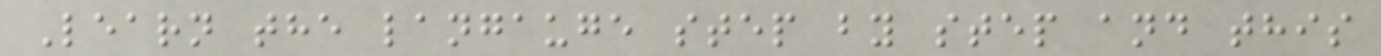Learn the langauge step by step and this
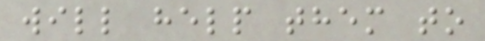will help them to
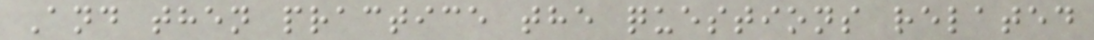And then practice the questions related
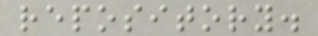repository.
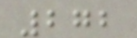272
